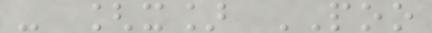- [x] POO
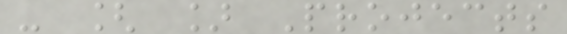- [ ] Projects
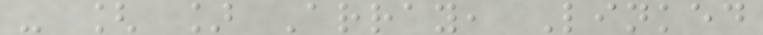- [ ] Array, Linked
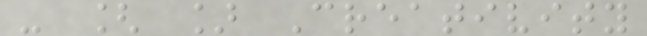- [ ] Creativity
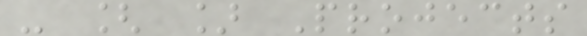- [ ] Projects
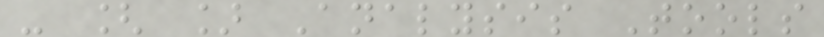- [ ] Analysis Tools
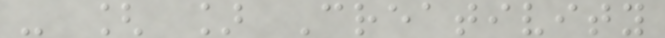- [ ] Creativity
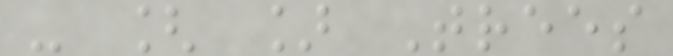- [ ] Trees
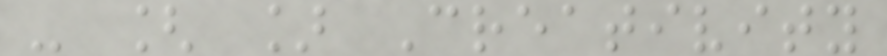- [ ] Creativity
